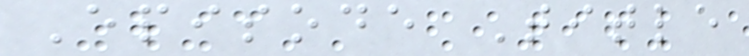Episode Title
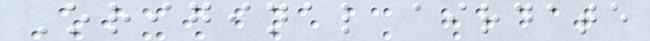Original airdate
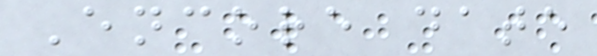Encore date
